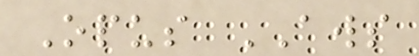Opus AWS
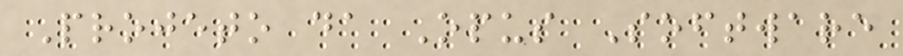Projeto da Opus Software
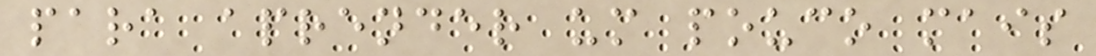para aprender um pouco mais
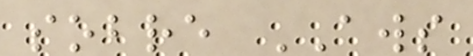sobre AWS
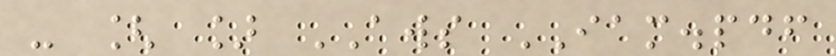- [ ] AWS IAM.pdf
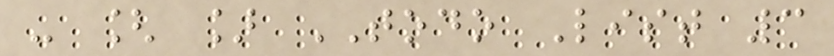- [ ] TODO List 3
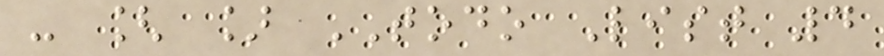- [ ] TODO List 4
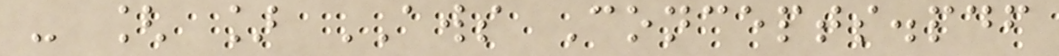- [ ] AWS Concepts.pdf
